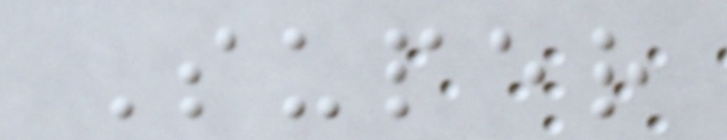Super
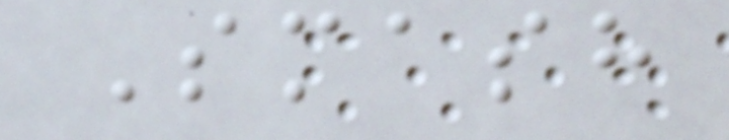Smash
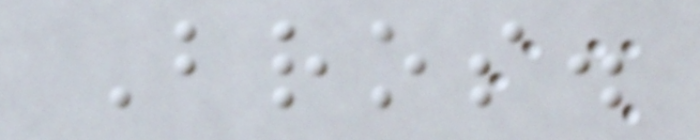Bros.
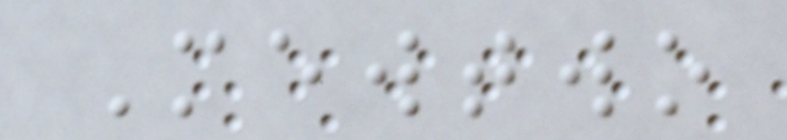Mewtwo
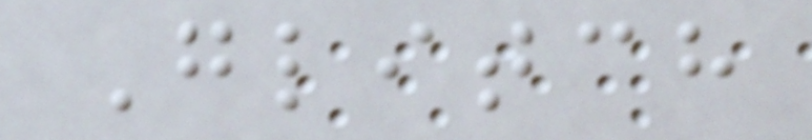Glitch
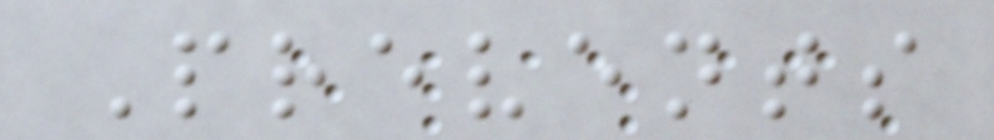Prevents
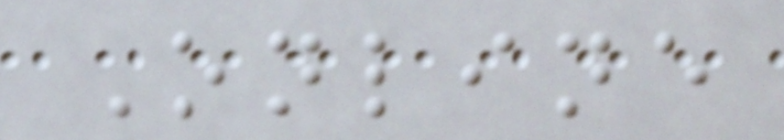Online
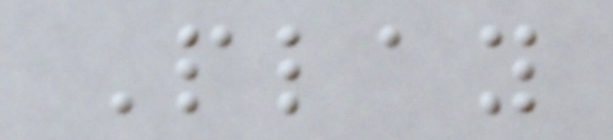Play
